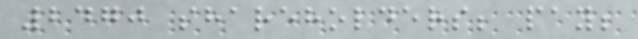2470 shareholders; pay;
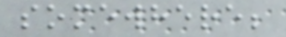somewhere;
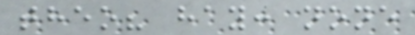theo? hay: none
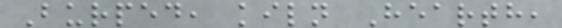Burped, kiln Hearth,
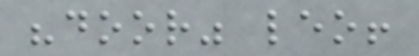"door" leo!
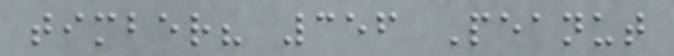timber? 356 Peanut
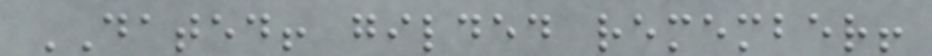DATED! gilded remember!
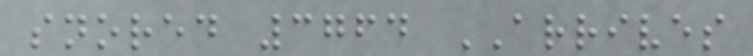snored 3764 ARRIVES
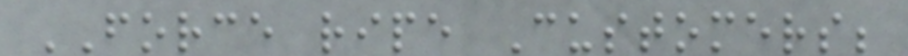FORCE ripe Customers;
